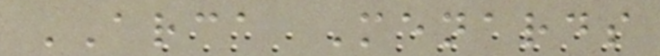ARCA Menards
